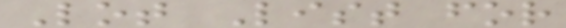Lot List for
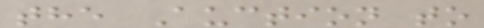the Auction to
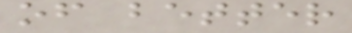of better
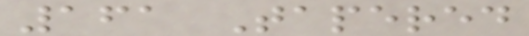161 Tapered
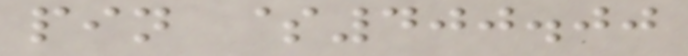pin $400.00
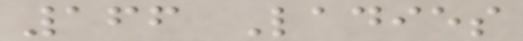166 Ladies
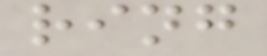ring
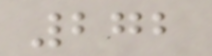272
